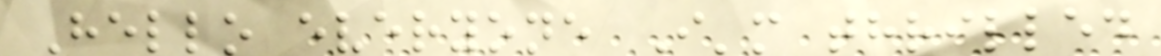Hello everyone I'm thrilled
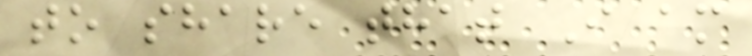to share that I am
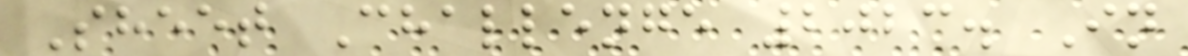Sheet Challenge 2023. In
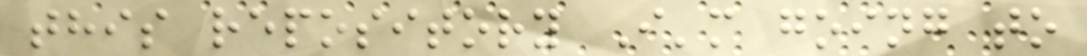this repository I'm going to
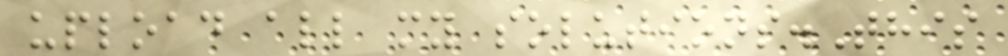upload all my solutions.This
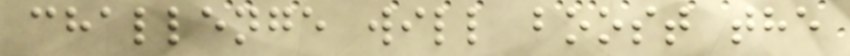challenge will boost the
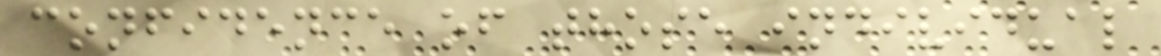confidence of those individual
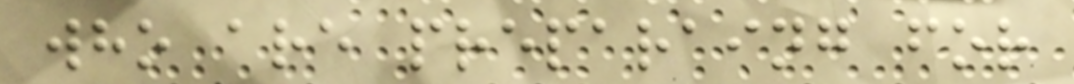who are preparaing for
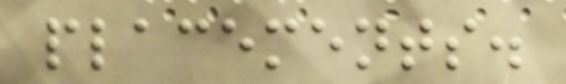placements.
